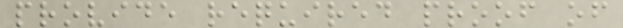provide required proof of
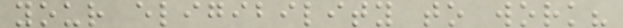your eligibility to work?
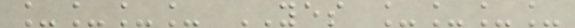____ YES ____
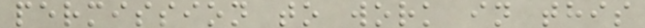permission to work in this
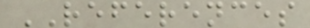REFERENCES
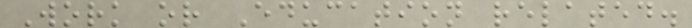Work or Education related.
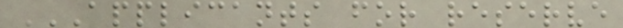APPLICANTS FOR RESERVE
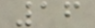16
